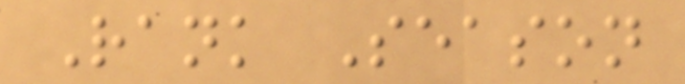Rank Season
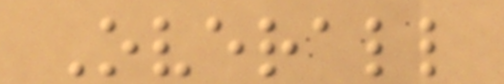Overall
